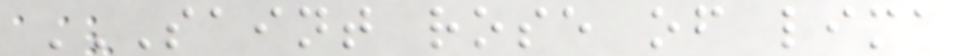SAINT ROSE OF LIMA
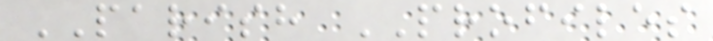PARISH PROFILES
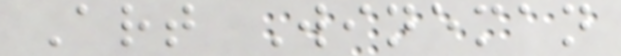Art Wineman
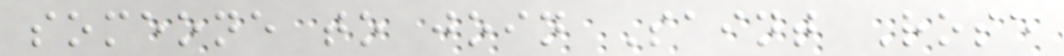someone to join Saint Rose
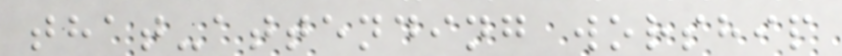that-attending worship
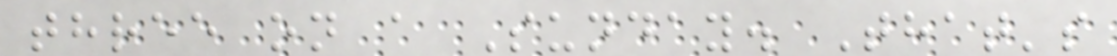three on a Sunday. That's
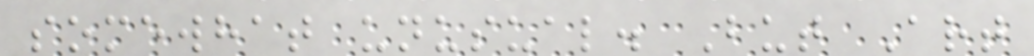somewhat unusual. But Art
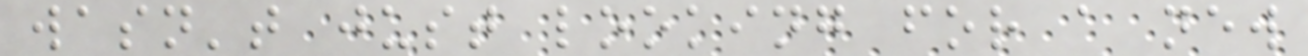wasn't just looking for a new
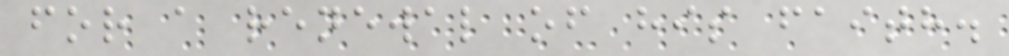for a renewal of his faith.
